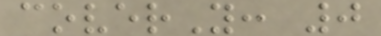coverY: 0
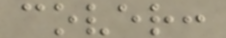cover:
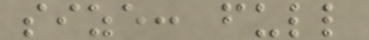size: full
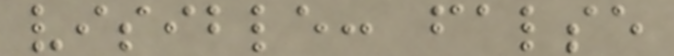visible: false
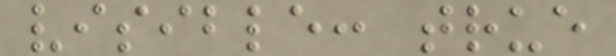visible: true
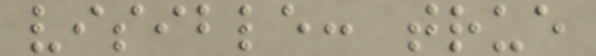visible: true
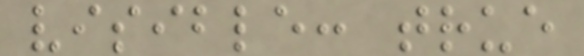visible: true
